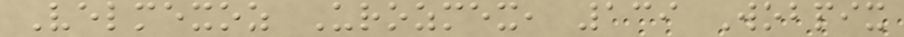Velmexoz Urozmex, 139 Wobpix
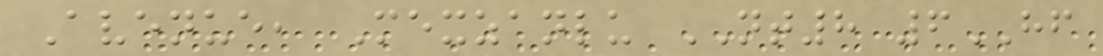Avenue, Mexzanlu NT8 6HF
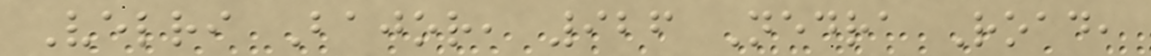Velri Bajor, 926 Nedra Road,
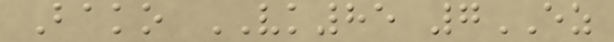Bako VK85 7EZ
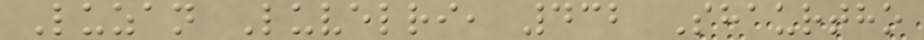Luzan Luvelri, 432 Shaurtho
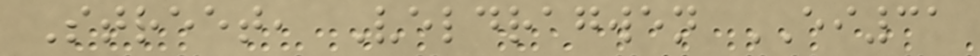Street, Veldragwen EI31
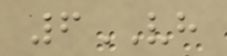6VH
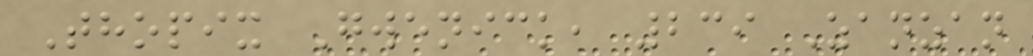Thopix Gwenick, 239 Zanzan
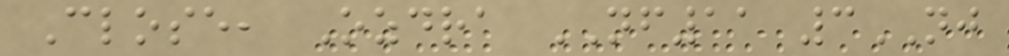Close, Ozdra NF11 3NJ
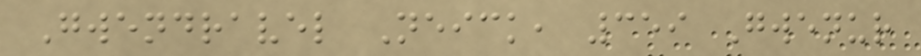Gwendravel Neick, 359 Gwenur
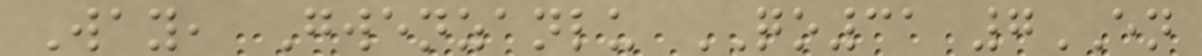Way, Gwenzanlu QO31 7EN
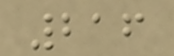216
